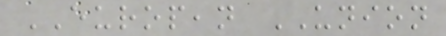EUROPEAN UNION
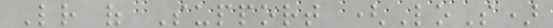Letter of Support (LoS)
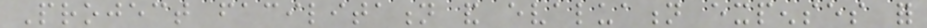Project facilitation and evaluation expenses for
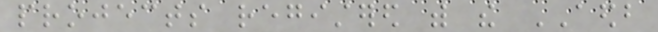projects registered with the AEDB
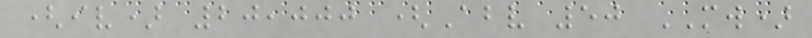(iv) 20,000 (Above 50 MW)
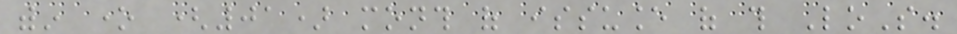within one (01) month of issuance of this LoS.
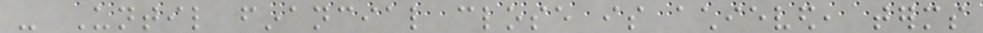- Until financial close is achieved, terms
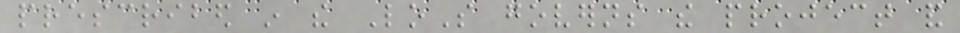prescribed in the LoS governs the project and
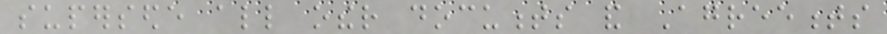supersede all other documents and Agreements
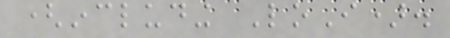(including LoI).
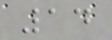14
